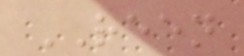REEN
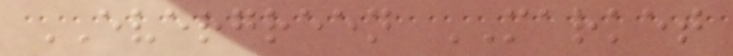EVERGREEN MARKET
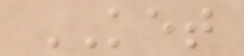KET
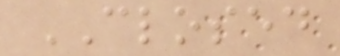CLOSED
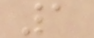1
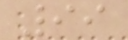99
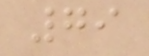79
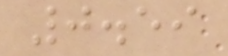0.59
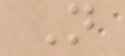N
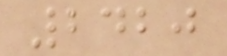2420
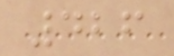426
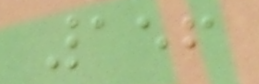156
